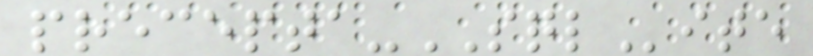precepta-SQLite
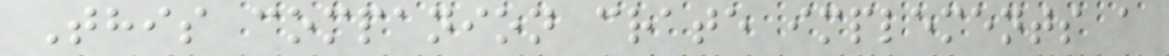This companion crate implements a
